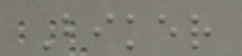Biker
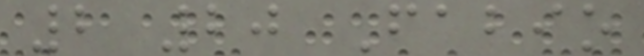2 20 Fabio
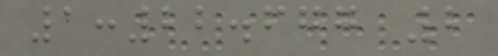1:22.677 2
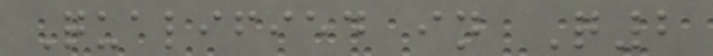Qualified in Q2
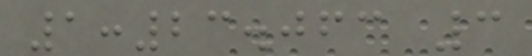1:23.063 3
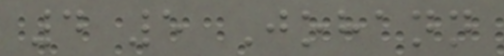4 5 Johann
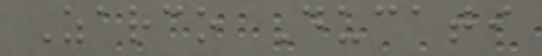Zarco Ducati
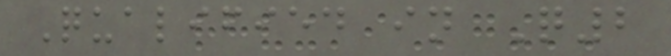Qualified in Q2
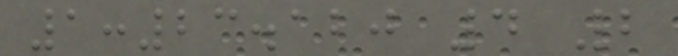1:23.120 4 2
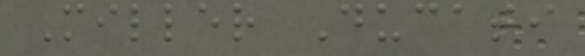Miller Ducati
